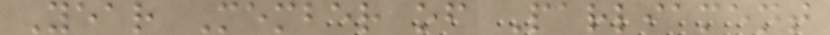Year Member of Parliament
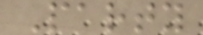Party
